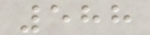588
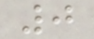0
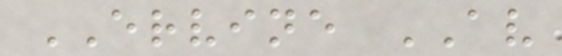ERVINE AV
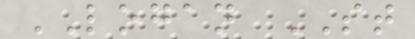LOGAN ST
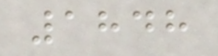1848
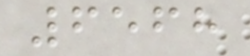6568
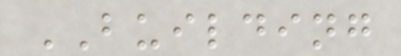BUILDING
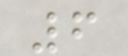6
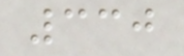330
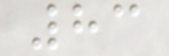83
